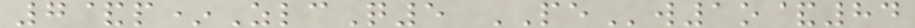7&p*ZlcQ5 PEw1o&84
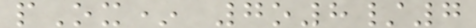pOx* 7o8/7
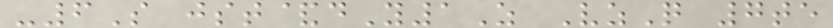-6S jst&dY1Z VzQ 7te
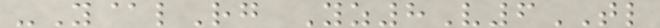-Y@lRg Yz8V6TL
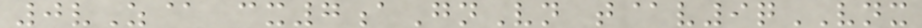0vZ@ cx7aGnVn t@v9qVNX
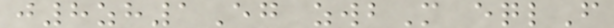j8zh1Eg zwbM eqlF
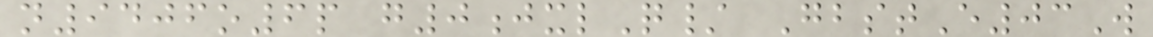n9406o6p g0jxlQ/ GbstE03W
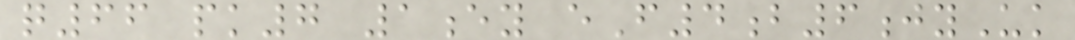q66 pk7 1ey eF4b6jyUk
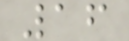16
